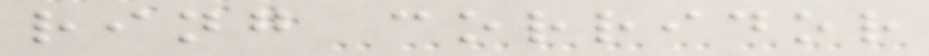ring corridor
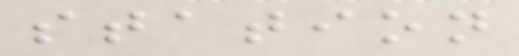station
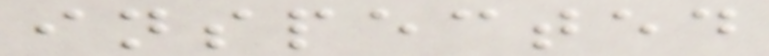inspected
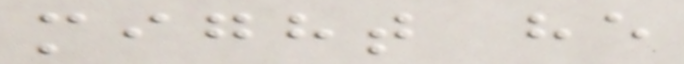might he
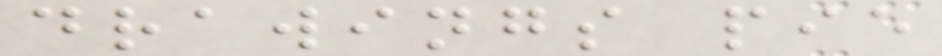drawings pie
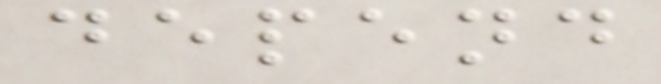depend
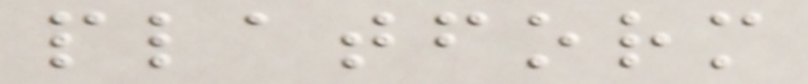platform
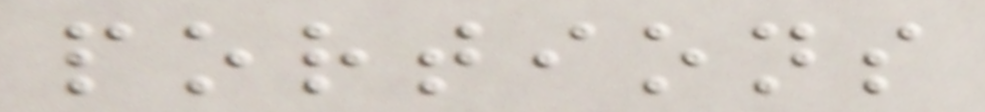portions
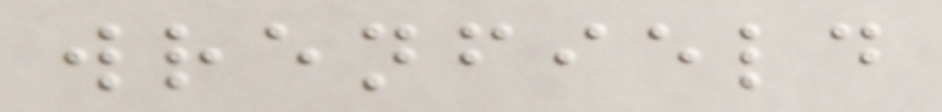wrenfield
